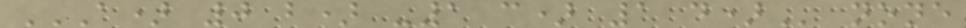A) 0 B) -1 C) 1 D) none
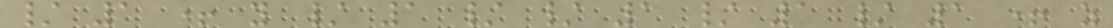/ 1 + y / 1 / / 1 / 1 / 1 + z
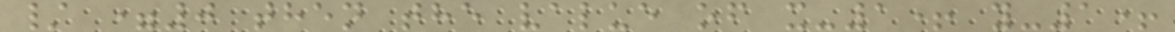/ =0 then the value of x-1+ y-1+
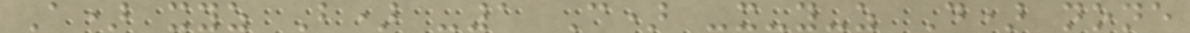A) xyz B) -1 C) -x-y-z D) none
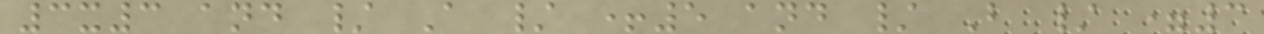3x3 and / A / +5 and / B / =3
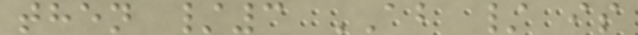then /3 AB / is
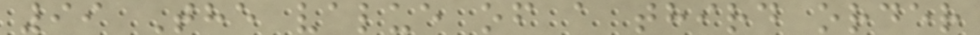99 The value of a third order
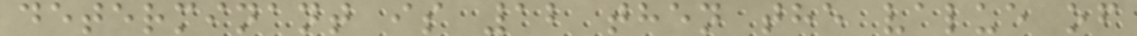determinant is 12 then the value of
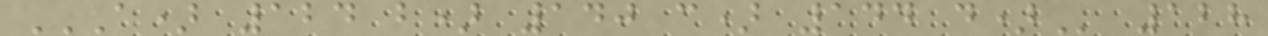A) 124 B) 140 C) 144 D) 128
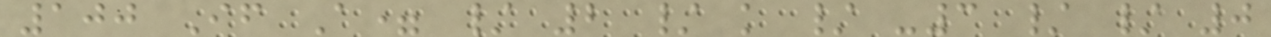100 If A= / 2 / k / -3 / / 0
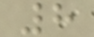8
